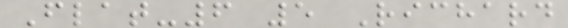Flat-6 5 Richard
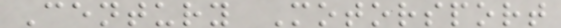Century Motorsport
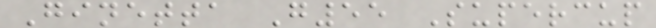Ginetta G55 Supercup
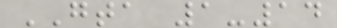GTA 1-14
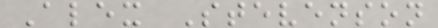Alex Stevenson
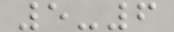5-6
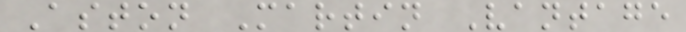Aston Martin Vantage
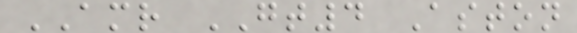AMR GT4 Aston
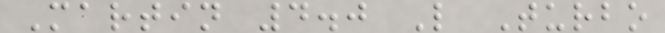Martin 4.0 L Turbo
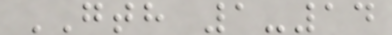GTH 1-14
